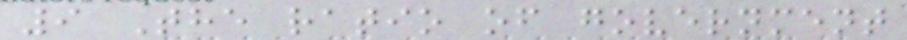9 The ratio of government
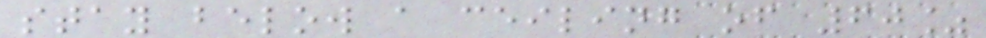stay below a ceiling of 60%
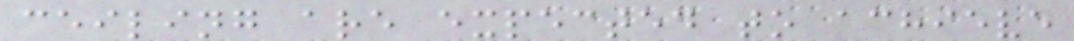ceiling are expected to achieve
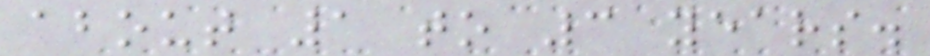about 1 to 3 years.
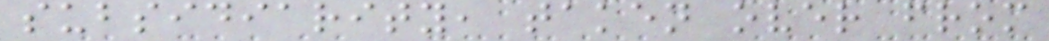subsidiarity, taken over from
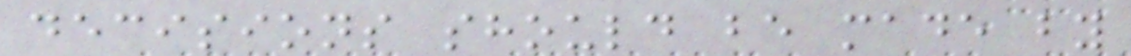decisions should be made by
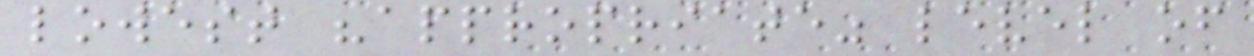lowest "appropriate" level of
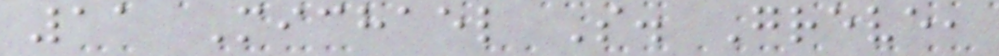11 Michael S. Greve,
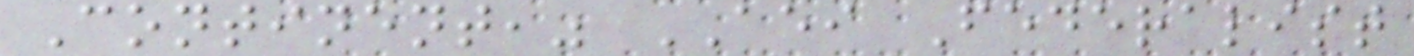Continent," AEI Federalist
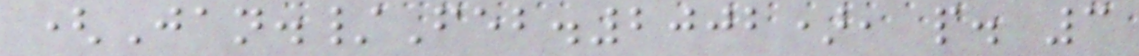(Jan./Feb.2002), p. 3
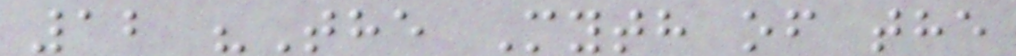12 "The Myth of the
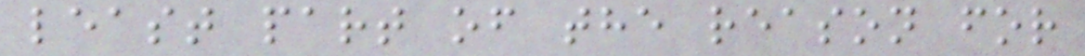least part of the reason for
